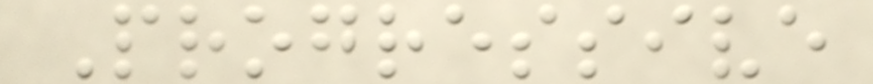Progressive
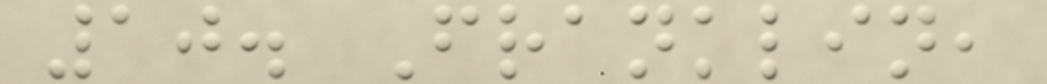10. Franklin,
